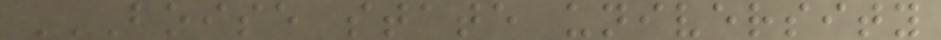BOISE STATE UNIVERSITY
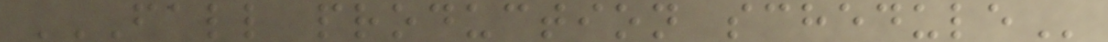FALL PRODUCTION SCHEDULE
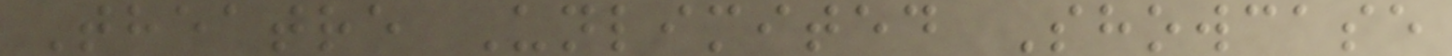Theatre Unlimited Showcase
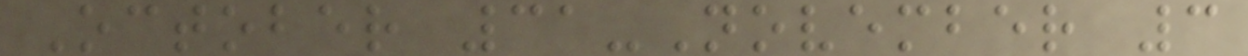October 31-November 3
